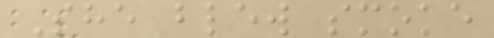She blew smoke
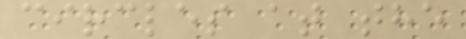circles at the
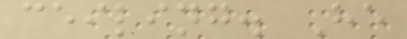ceiling. He
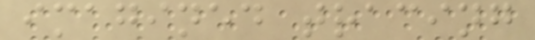imagined tracing
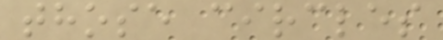those circles
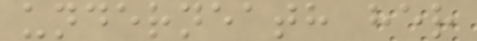underneath her
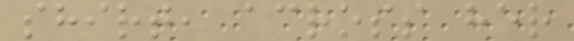shirt, across her
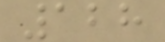128
